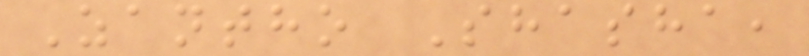Zantho Shasha,
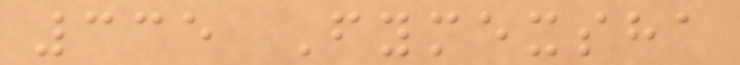335 Fymexsha
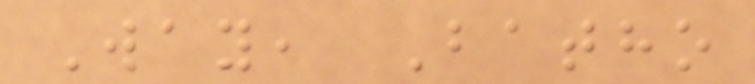Way, Batho
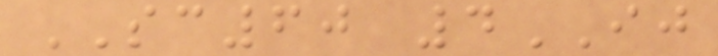SC60 4IJ
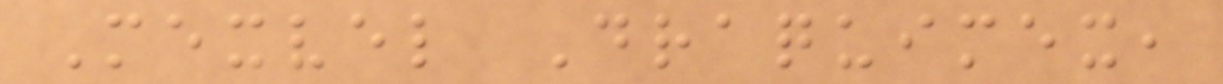Mexvel Draquimex,
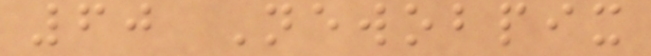60 Newobpix
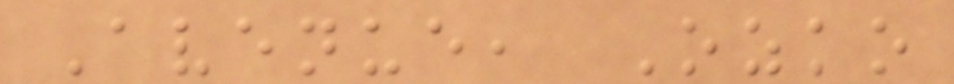Avenue, Ozko
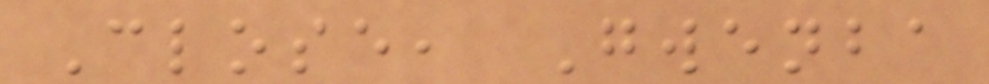Close, Gwenba
